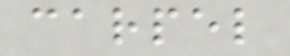carpel
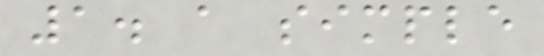1. a simple
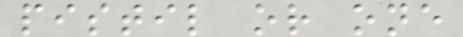pistil or one
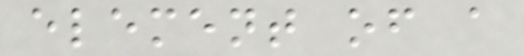element of a
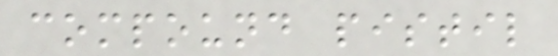compound pistil
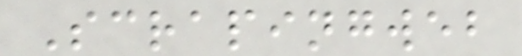Scrapingweb
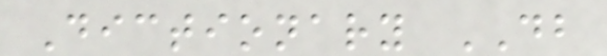Dictionary DB
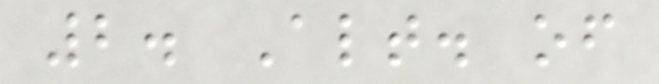2. Alt. of
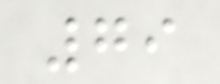79
